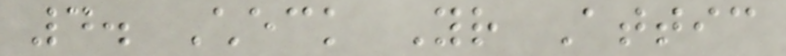4. Check Your Attic
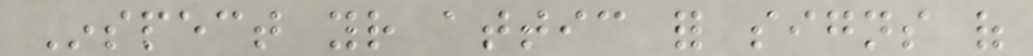Inspect your attic for signs of
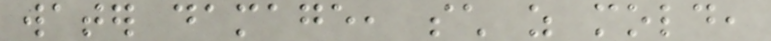water damage, such as mold,
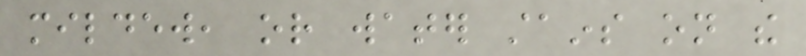mildew, or water stains on the
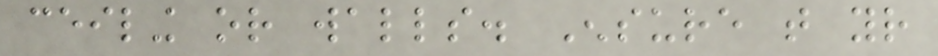ceiling or walls. Ensure that your
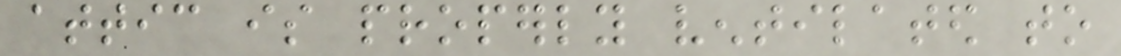attic is properly ventilated to
